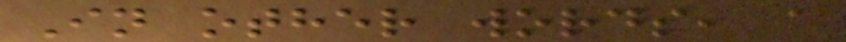In other words, a
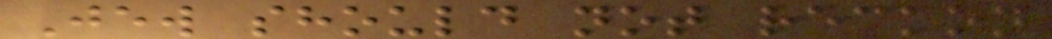Jew should not reckon
